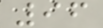96
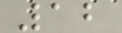12
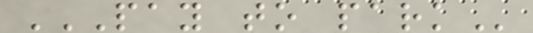PAY TO PARK
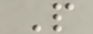P
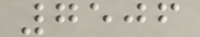7506
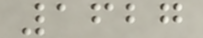1627
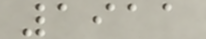1911
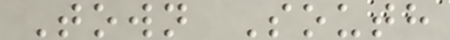Town South
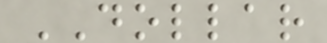DOLLAR
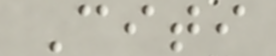Citi
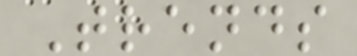Trends
